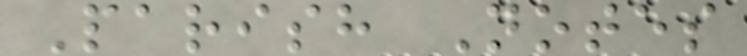Parish Notes
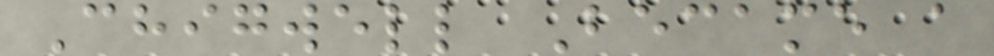Chigwell Became a
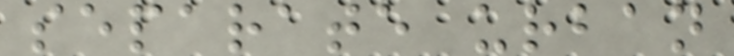separate urban
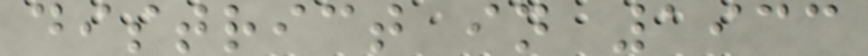district in 1933
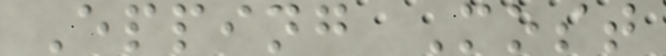Epping Most
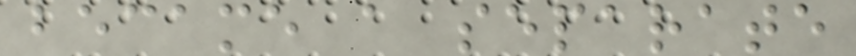became a separate
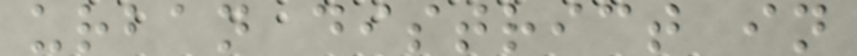urban district in
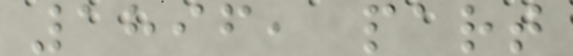1896, part
